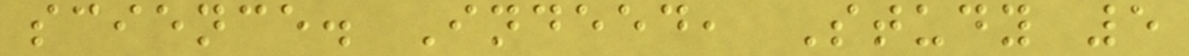science. Indeed, Study 5
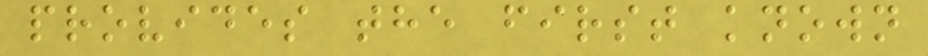provides the first known
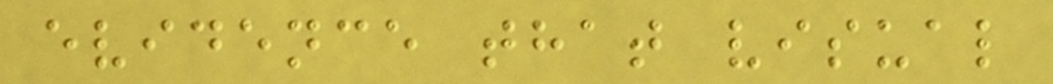evidence that visual
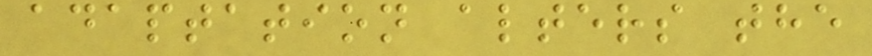adaptation alters the
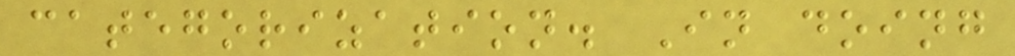categorization. In doing
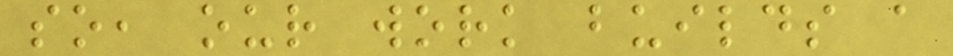so, our work builds a
